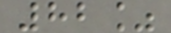82%
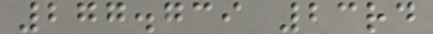277.739 23rd
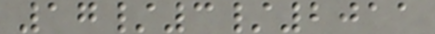17/3/2011
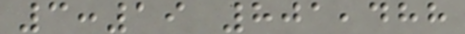3:19 801,488
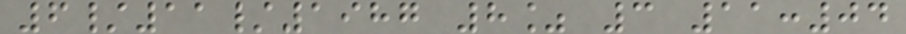6/11/1987 8% 3 11:04
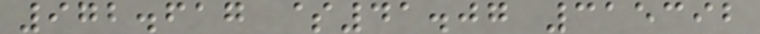972.617 $41.07 315392
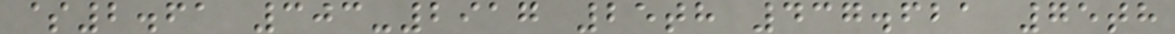$2.61 303-2917 25th 437.621 75th
